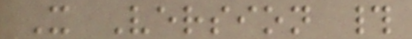X Version #
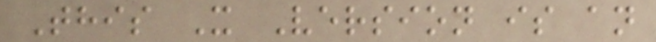This X Version is an
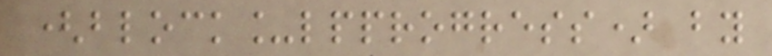(block_lpprogress) by
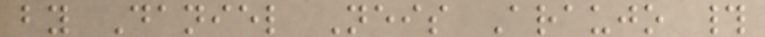by Daniel Neis Araujo #
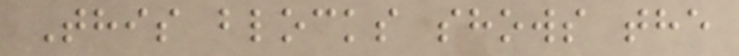This blocks shows the
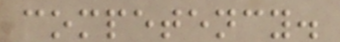competency.
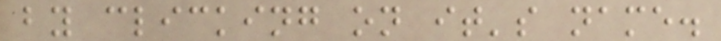by clicking on it's name.
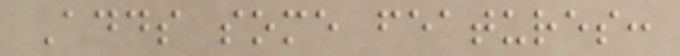Adds some features:
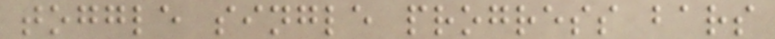toggle single progress bars
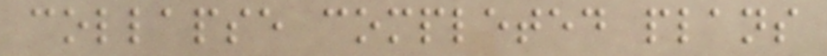collapse completed plans
